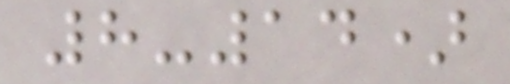8-14)
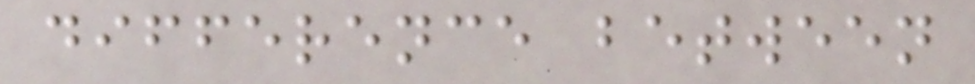difference between
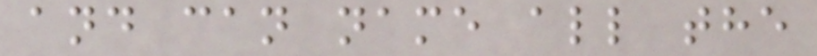and can name all the
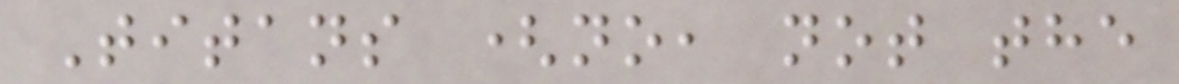Titans (no, not the
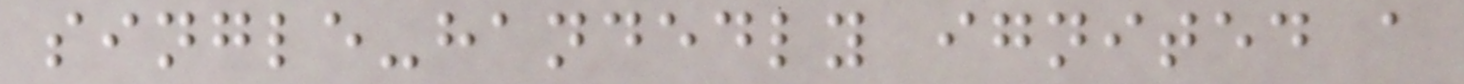single-handedly ignited a
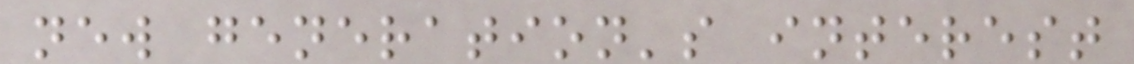new generation's interest
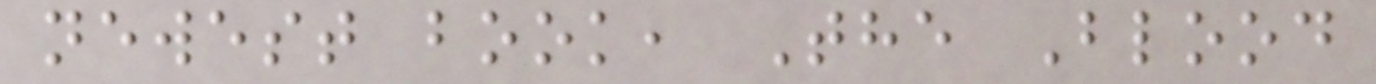newest book, The Blood
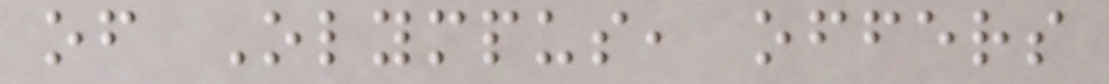of Olympus, offers
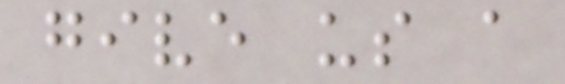give us a
